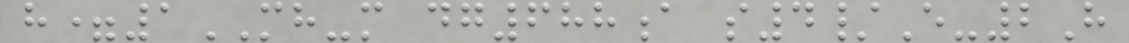h=1MH-m dg688a s4/E-2H
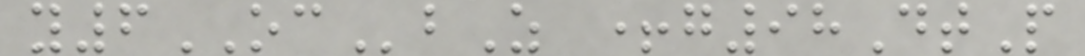y6OCbZ +g98DtP
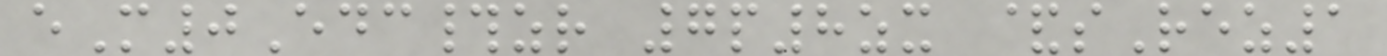eM0Edc#zr 7p8zx &sRez1
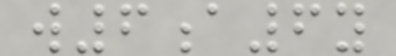w6a6y
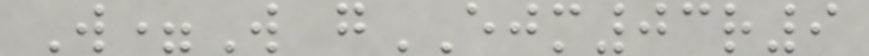W=W gEJM03r9
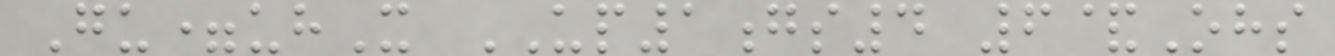Gu=uhX UP1gs4 6&Ohs
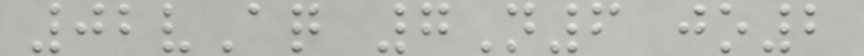02vAq 7N6 jo2
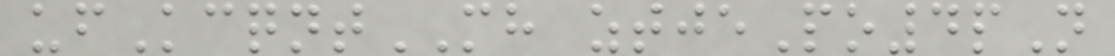ufKcqntMH ztjePo4pN
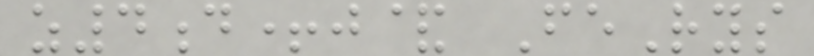z4d+j& FeRys
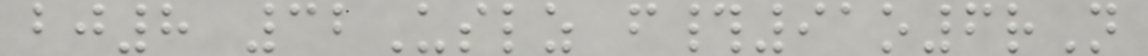bj8 32Uslz f#91o6rN
